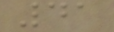41
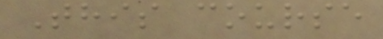This course
